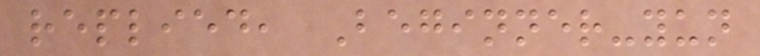replied, Beginner-yun
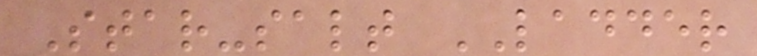Star-salt LADDER
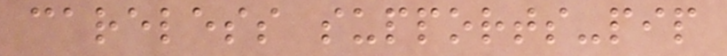careless supports-pip
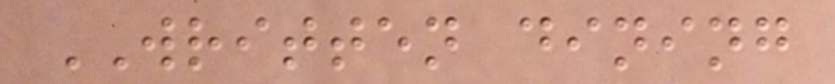WRITTEN dining
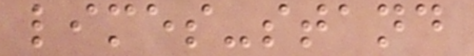limes-stand
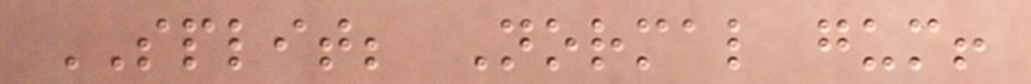SPLIT; Normal gum!
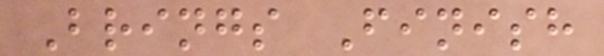Brings Finish
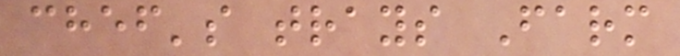chef's trays Farm
